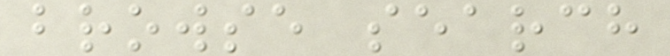browse search
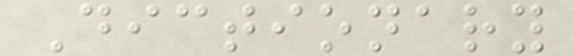Dictionary
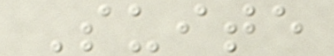Suite
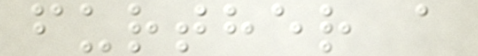further a
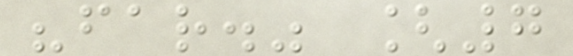"far." [7
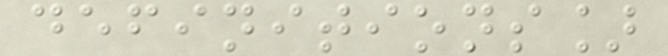definitions]
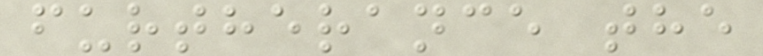furtherance the
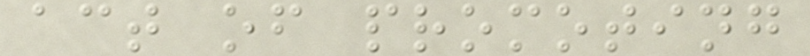act of promoting
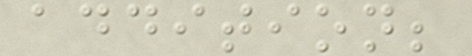addition;
